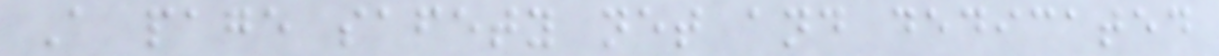A page safety net and dedicated
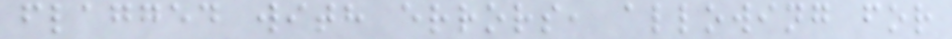flagged with errors, allowing for
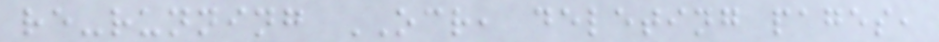re-running OCR, deleting pages,
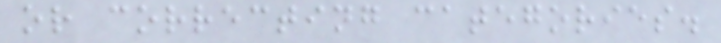or correcting categories.
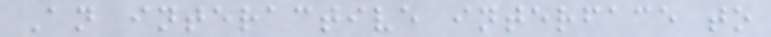An interactive interface to
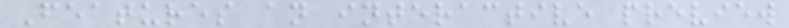Features an interactive preview
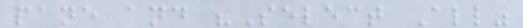pane and "Select All"
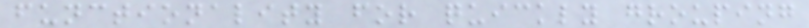functionality for quickly grouping
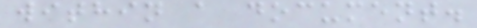within a document.
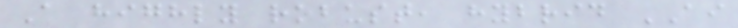A highly robust, hybrid AI
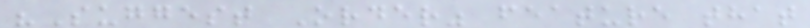"Suggest Order" feature that
